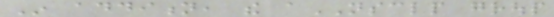In addition, the aNSCLP group
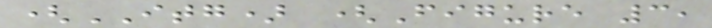(ITG) (Figure 3,
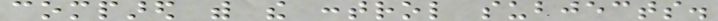compared with the control subjects.
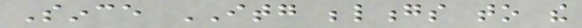Since ITG belongs to the
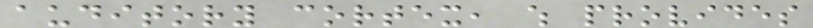auditory cortex, which provides
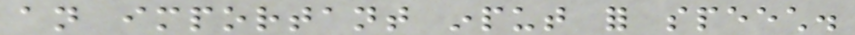an important input for speech.
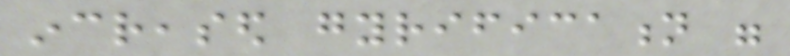increased gyrification were
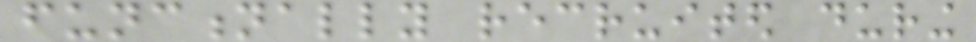functionally recruited during
